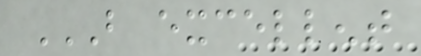BUT EXCELLENT
